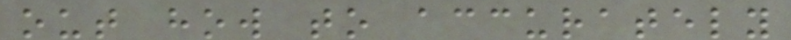out how to accurately
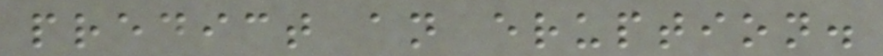predict an eruption.
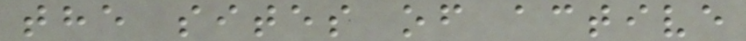the sites of active
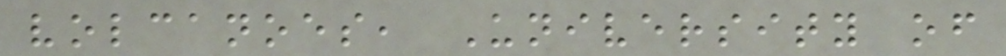volcanoes, University of
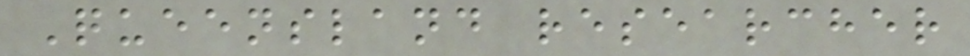Queensland researcher
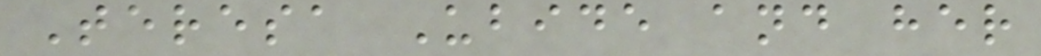Teresa Ubide and her
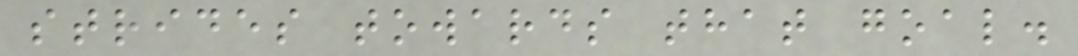strides towards that goal.
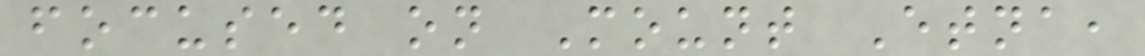focused on Mount Etna,
